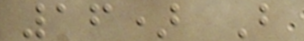16) B
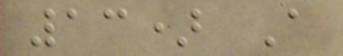13) A
